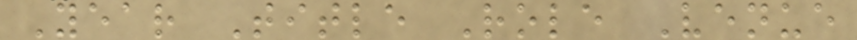Year Title Role Venue
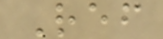Ref
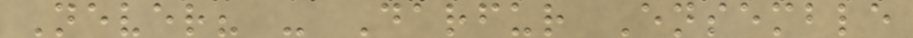Never? - Darfur Ensemble
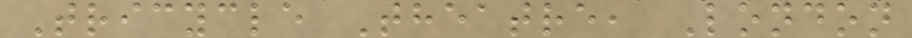Tricycle Theatre, London
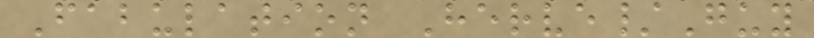Fabulation Herve/Guy
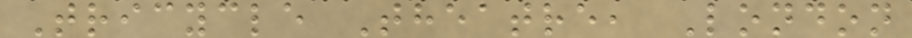Tricycle Theatre, London
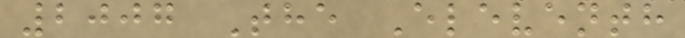2007 The Eleventh
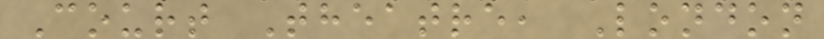Court Theatre, London
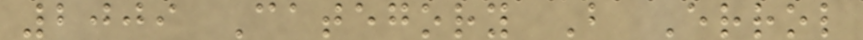2009 Category B Errol
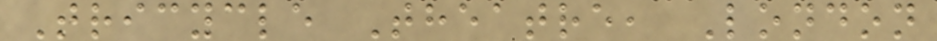Tricycle Theatre, London
